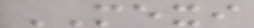MEXI
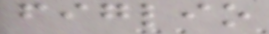figlio
